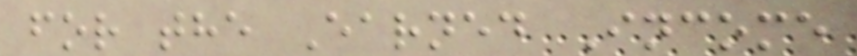for the Earned Income
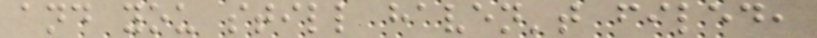and you still haven't filed,
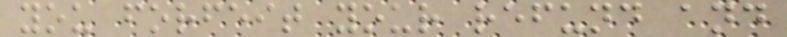you forfeit your refund and
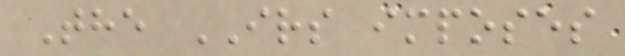The IRS imposes
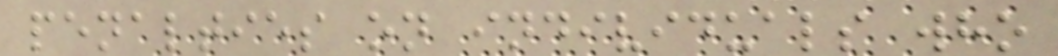penalties on individuals who
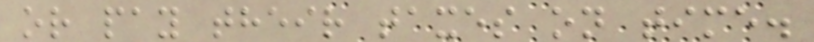or pay their taxes on time.
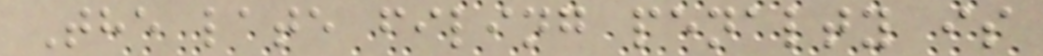The late filing penalty is
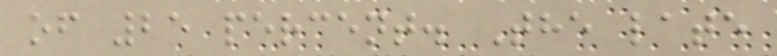of 25 percent. The late
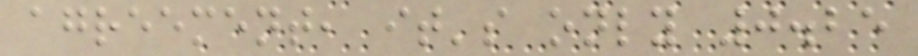agreement, it's only 0.25
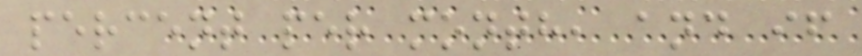percent per month, and if
